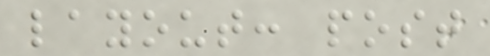layout: post
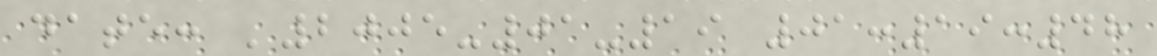date: '2005-01-19 01:19:48
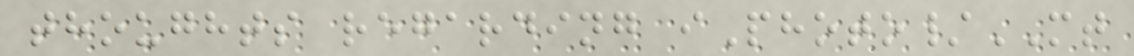thoughts regarding iPhoto/MT
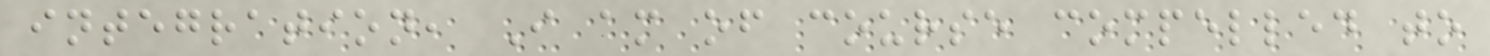integration, I am of course compelled to
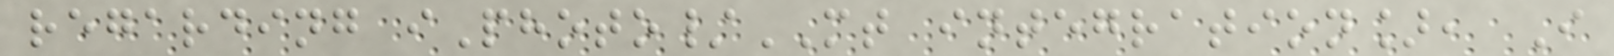regarding iPhoto/MT integration], I
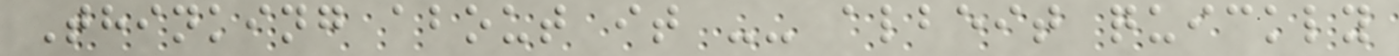Thinking about it -- albeit quickly
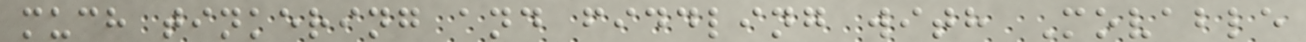much tinkering and fiddling with Movable
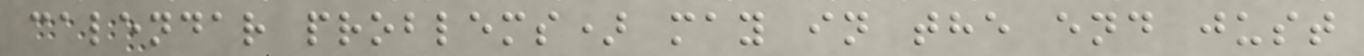calendar problems) may in the end just
